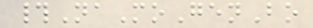#NaMoGenBo
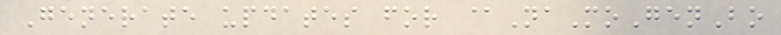Generate updates for @NaMoGenBo
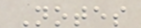Notes
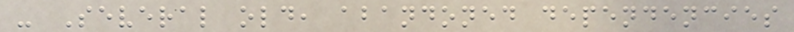- Several old, abandoned dependencies
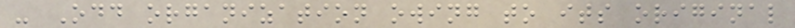- Odd organization owing to its original
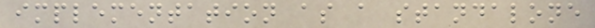implementation as a standalone
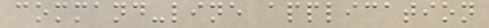command-line application
